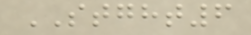STGHT6
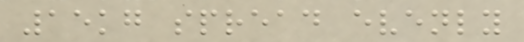15kg spread evenly
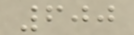600
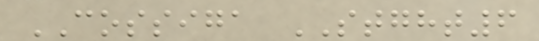COSSIGA STGHT6
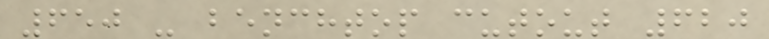650 - benchtop cutout 620
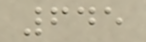645
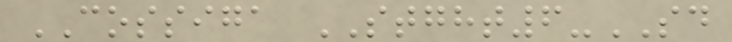COSSIGA STGHT6-SD
